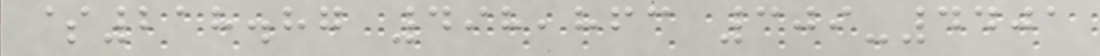$218.87 498,863 309-4401
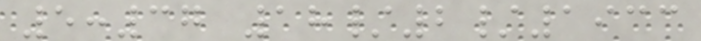5:37 18/2/1933
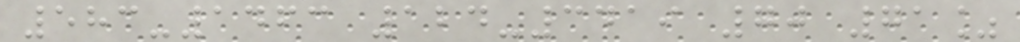583-1463 124-3419 70 71%
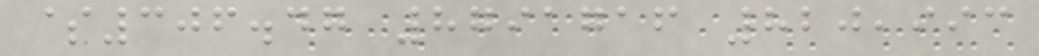$306.47 8791716 820,993
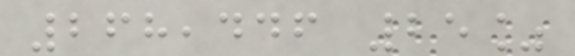268,446 25%
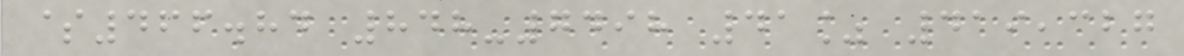$466.84 848-7498 41% 419,327
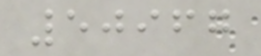50967
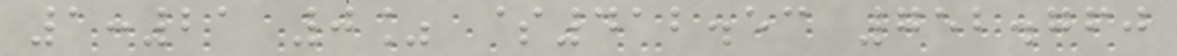1:21 0% $412.53 752.760
